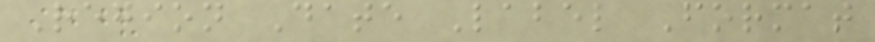Region Date Label Format
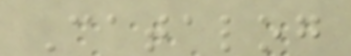Catalog
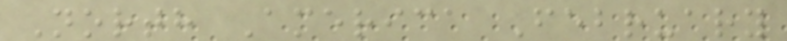North America February
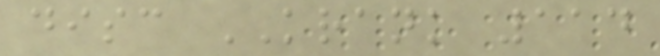disc KRANK 114
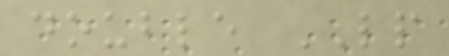double LP
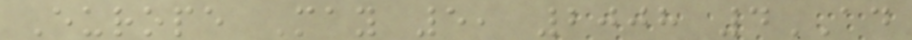Europe May 5, 2008 4AD
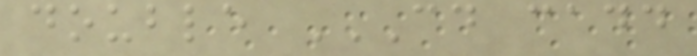double CD CADD
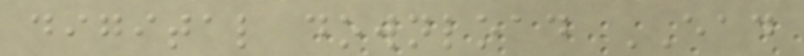digital download EAD
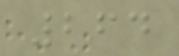264
